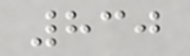830
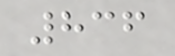836
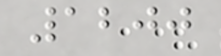1200
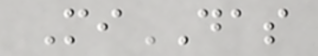MiDAS
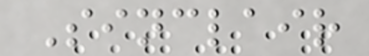Sinclair
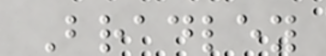Bradley
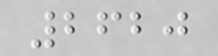2620
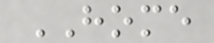HOME
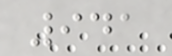941
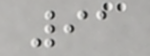91
